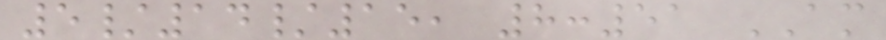5/14/15, 8:51 AM
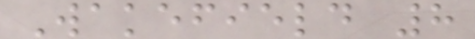Wakefield 8
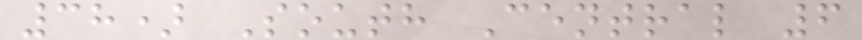38) South Central 6
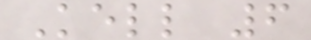Kell 6
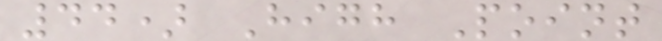44) High Point
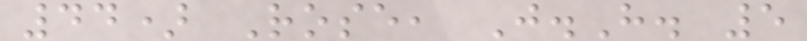44) Rose, J.H. 5
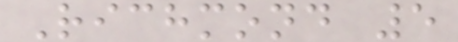Richmond 5
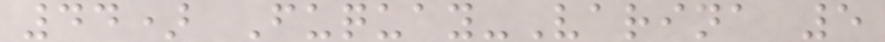44) Fuquay-Varina 5
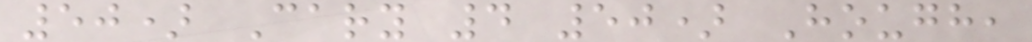50) Cary 4 50) Hough,
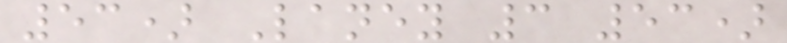53) Laney 3 53)
